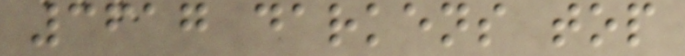3617 darkens top
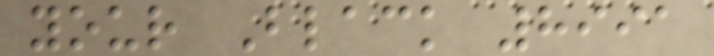your Black 8991
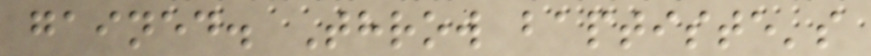gained. Throw baptiste's
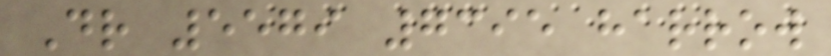Dr 5579 7395 harrow
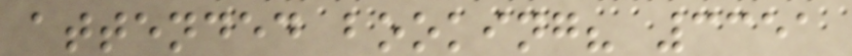attended booking? 3351
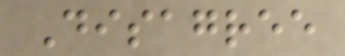Disagree
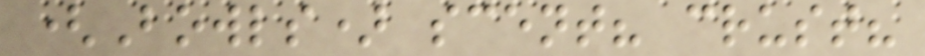(Bowls) scent? crust?
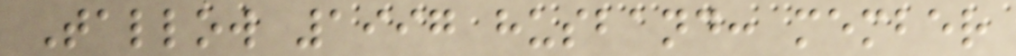Tallow 1997 husband: member
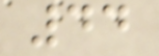44
